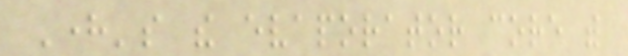Here's the evaporator core with
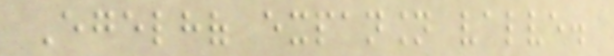Egelhof expansion valve.
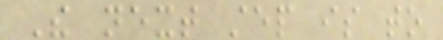The next step is to
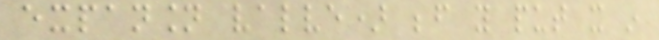expansion valve) before you put it in
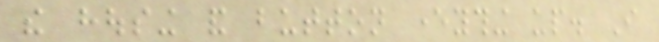the housing and button everything up. I
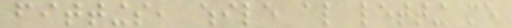fittings, while also letting me
